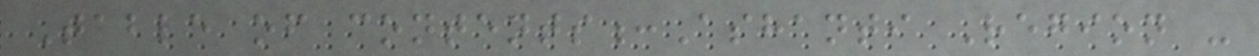Table of contents:Ashanti Region -
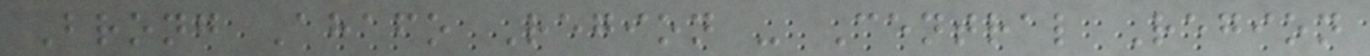Brong Ahafo Region - Central Region
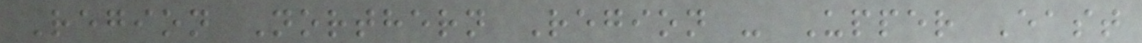Region Northern Region - Upper East
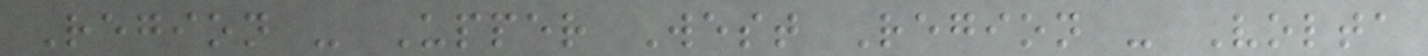Region - Upper West Region - Volta
